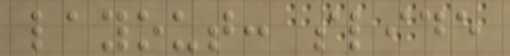layout: slide
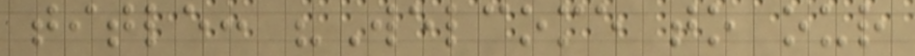title: "Welcome to our
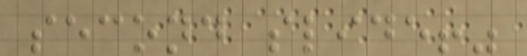second slide!"
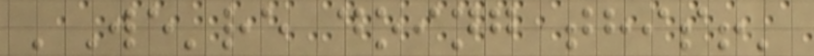'We're doing this!'
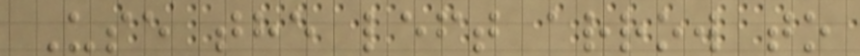Use the left arrow to
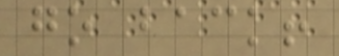go back!
